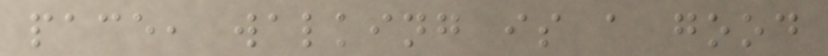pace, walking is a good
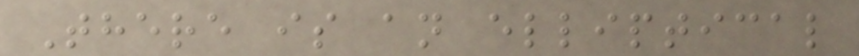There is an elliptical
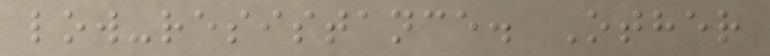low-resistance. Other
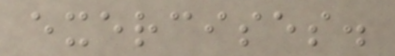exercises.
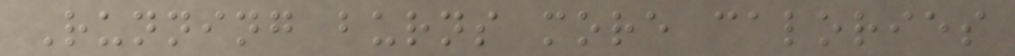Running burns more calories
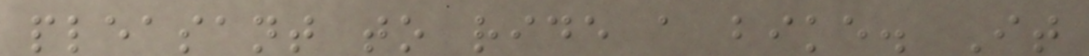pleasant to ride a bike. It
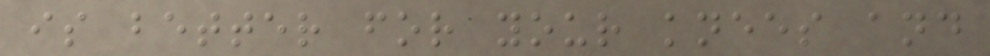is better for your knees and
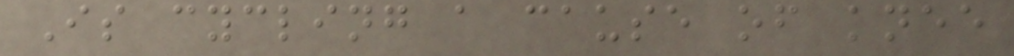Is cycling a cause of knee
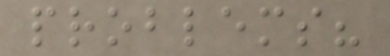problems?
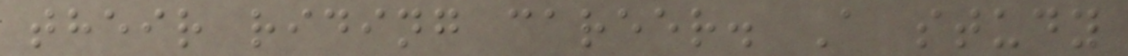their riding career. A study
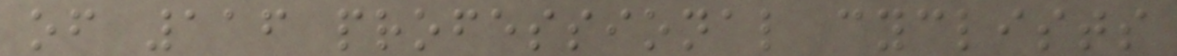of 116 professional cyclists
